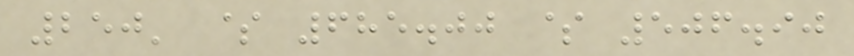250' $ 685.00 $ 506.90
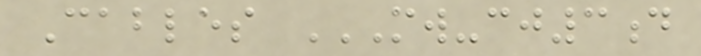Cables MW-CJ3D
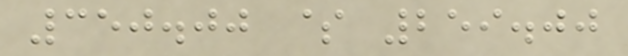350.00 $ 259.00
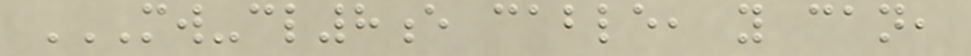MW-CL8E CABLE, Y CAN,
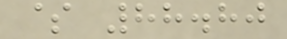$ 88.80
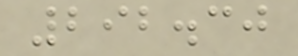292.30
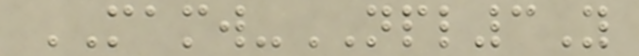MAMW-NPL3Y
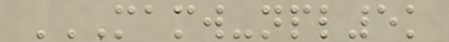MAMW-NPL5K
